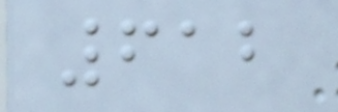612
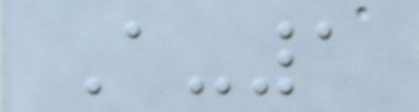A-1
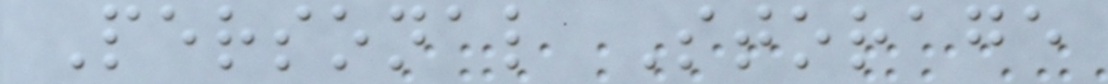Personal Storage
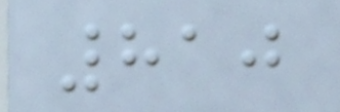810
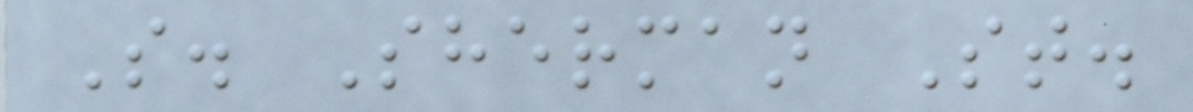S. Sherman St.
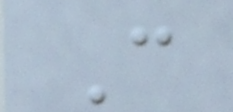C
